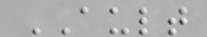AULT
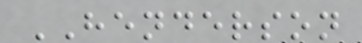HENDERSON
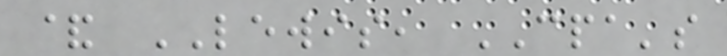& LEWIS, CPA's
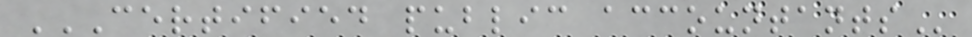CERTIFIED PUBLIC ACCOUNTANTS
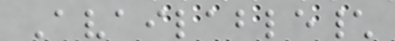Available\
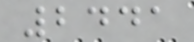2441
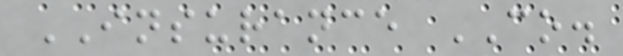INSURANCE CO.
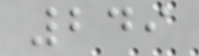249
